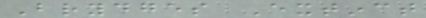Brydges Extinct
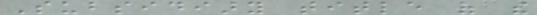Subsidiary title of the
